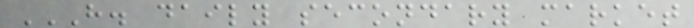H. DAILY SECONDARY MARKET
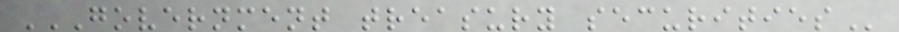GOVERNMENT TREASURY SECURITIES
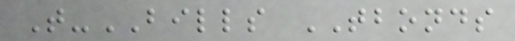T-BILLS TBONDS
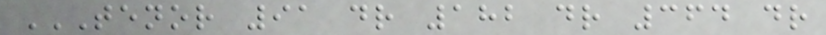TENOR 91 DR 182 DR 364 DR
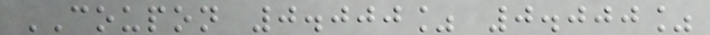COUPON 0.000% 0.000%
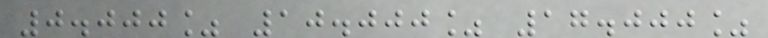0.000% 10.000% 17.000%
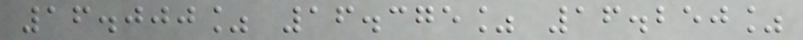16.000% 16.375% 16.250%
